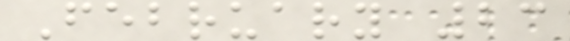February 23
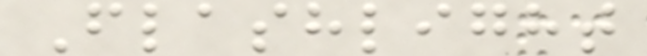Flashlight
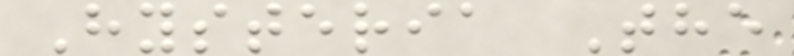Hysteria The
